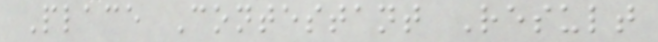Place Contestant Result
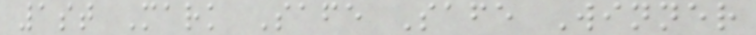1st Mark Safe Safe Winner
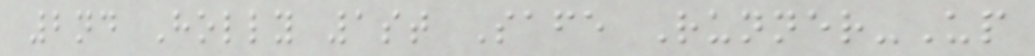2nd Holly 1st Safe Runner-Up
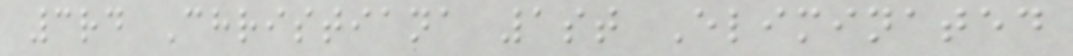3rd Christiana 1st Eliminated
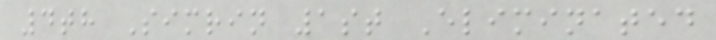4th Simrin 1st Eliminated
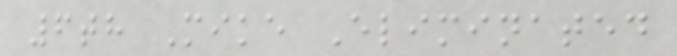6th Mike Eliminated
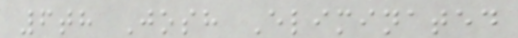6th Josh Eliminated
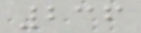236
